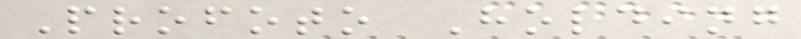Profoto Holding
